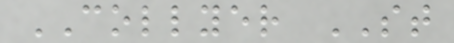COLLYER ST
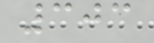303
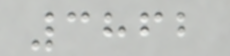3862
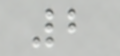2
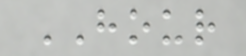HOUR
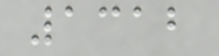1312
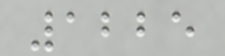1225
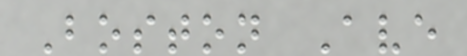Boston Ave
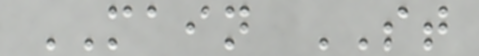MAIN ST
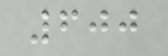600
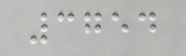3754
